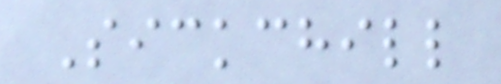Sickchill
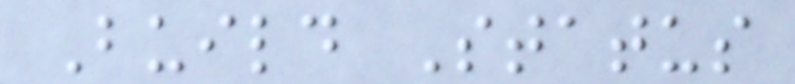Build Status
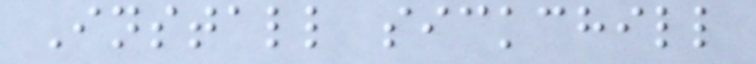Install sickchill
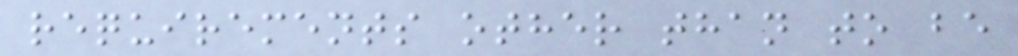requirements other than to be
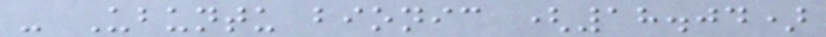- Ubuntu bionic (18.04)
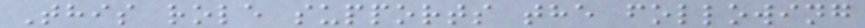This role supports the following
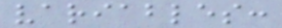variables:
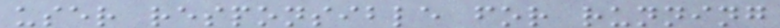user responsible for running
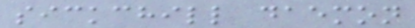sickchill daemon
